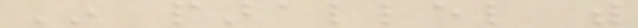In parallel with
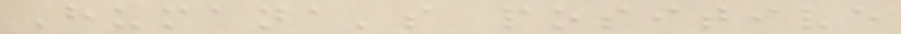Humana's positive
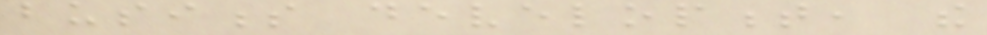business development, the
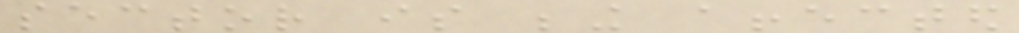sector is being affected
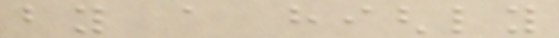by a highly
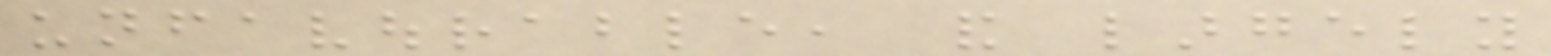unfavourable, and largely
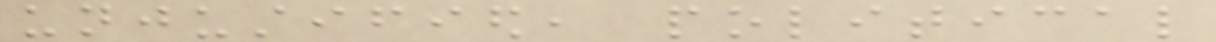unjustified, political
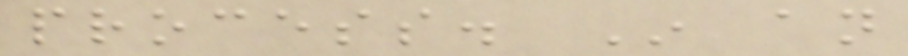process. In an
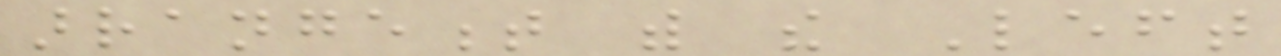arrangement with the Left
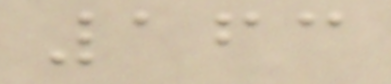163
